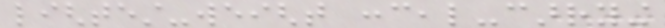lightest-weight conceal-carrying
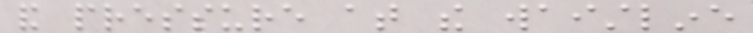and pressure at the waistline
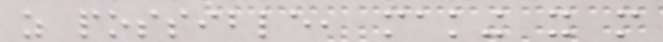as possible, making it more
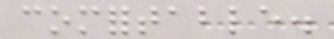comfortable.
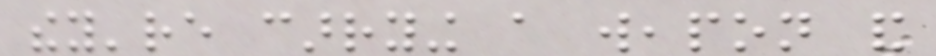they're carrying a weapon and
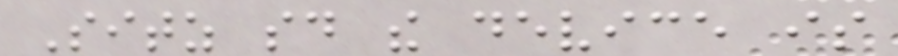Sitz said the device is
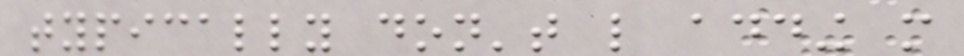typically don't like adding more
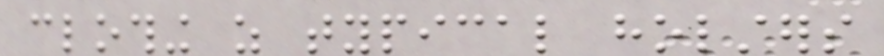clothing as typical holsters
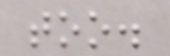too.
